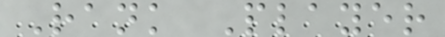Rank Player
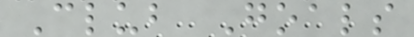Club Goals
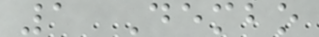1 Dembo
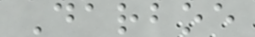Darboe
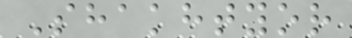Shakhtyor
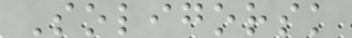Soligorsk
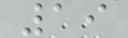19
